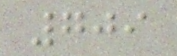709
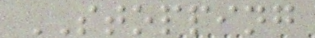STOPPING
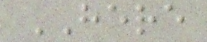HERE
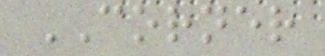CORNER
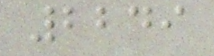2249
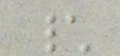\
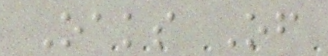Oaks Of
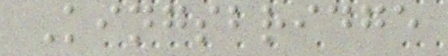Kingsbridge
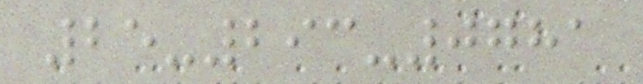25-293-0781
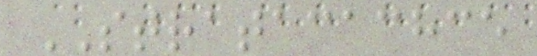STRATACACHCE
